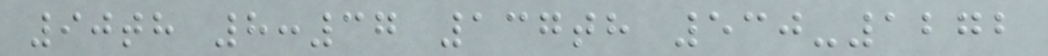90th 8:37 137th 530-1272
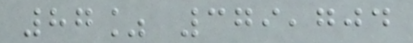87% 379,704
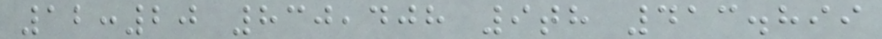12:20 830,408 9th 413.899
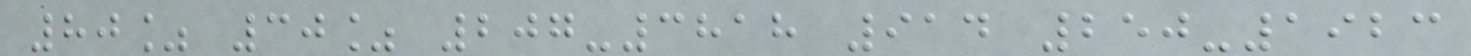80% 30% 207-3818 914 250-1923
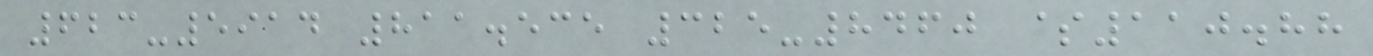623-5914 811.535 325-8460 $110.88
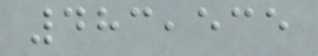483,535
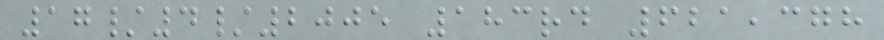17/4/2005 183rd 621,378
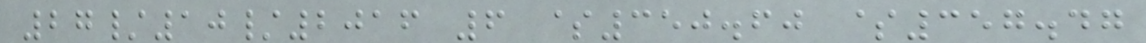27/10/2016 6 $350.60 $357.47
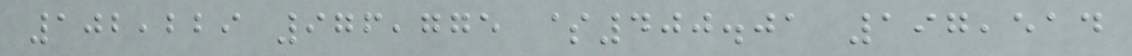102,229 976,775 $400.01 197,514
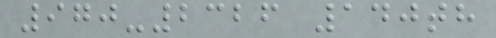970-2326 140th
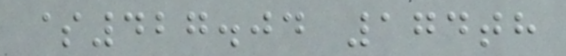$427.04 174th
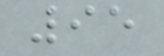95
